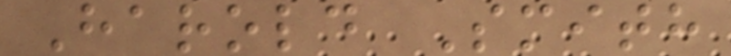Harold Smith
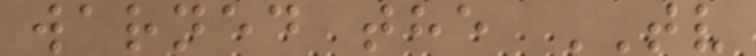warned the TV
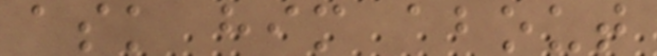ask him about
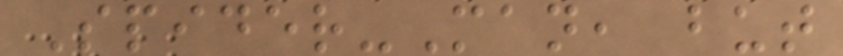Spider-Man, but
